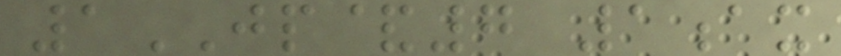1JP&7 1ax
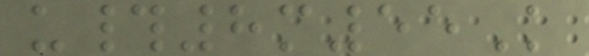u#8m55K
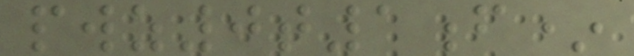pwz0t1f*
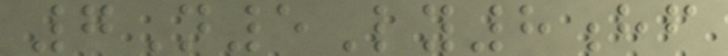7N5Ly8hf
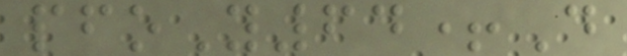pfoY64+D
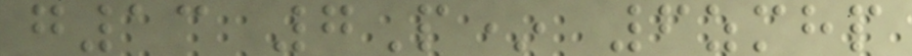g13 7P* 6zmhp
